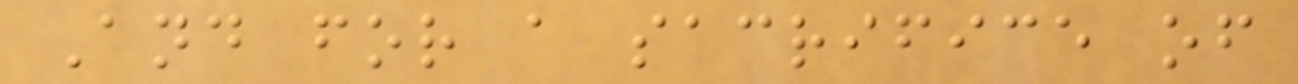And for a sacrifice of
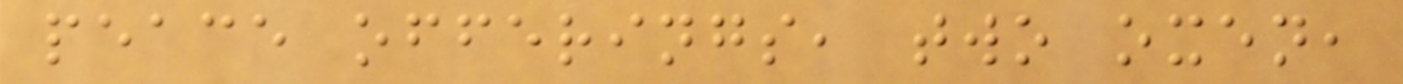peace offerings, two oxen,
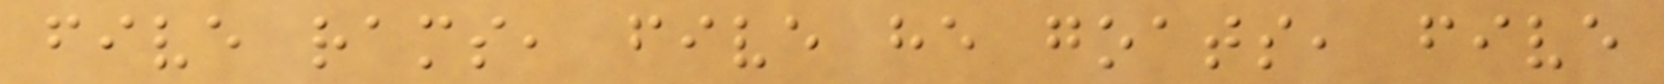five rams, five he goats, five
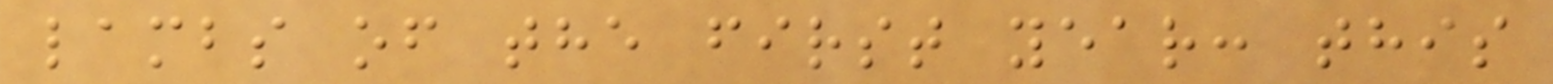lambs of the first year: this
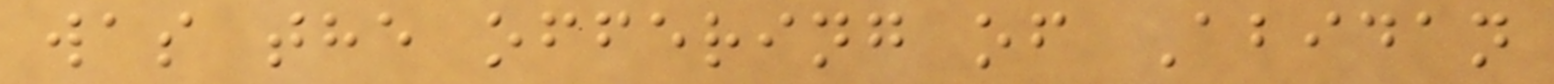was the offering of Abidan
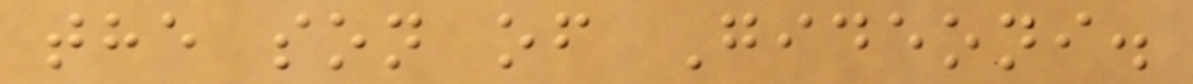the son of Gideoni.
